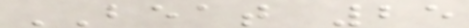BEAT 25
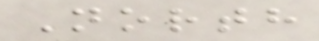North
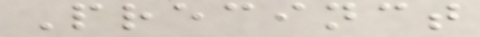Precinct
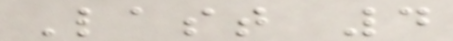Last 4
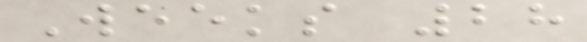Weeks 28
